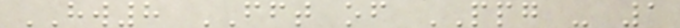HW8 FFT of PPG - 1
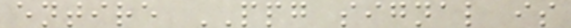entire PPG signal is
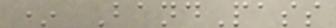* BandPass
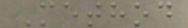Method
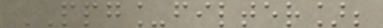PPG_filter];
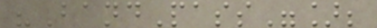"BandPass"];
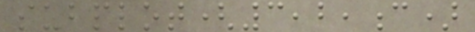subplot(3,2,c)
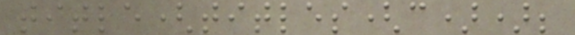title(titles(c));
